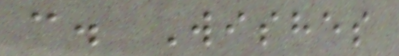c. Wishes
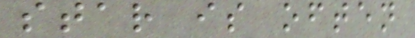star is often
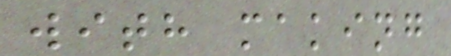with making
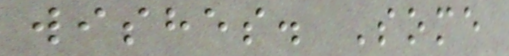wishes. Some
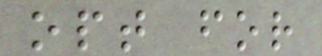opt for
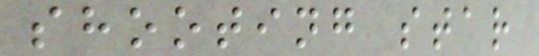shooting star
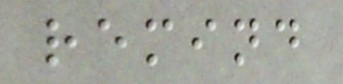remind
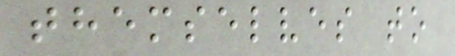themselves to
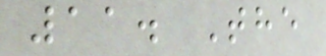11. The
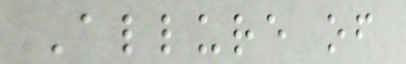Allure of
